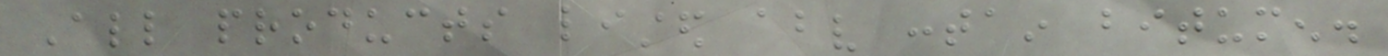All products listed above contain bitumen.
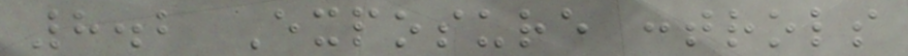8.2 Exposure controls
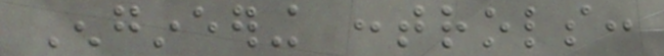Engineering controls:
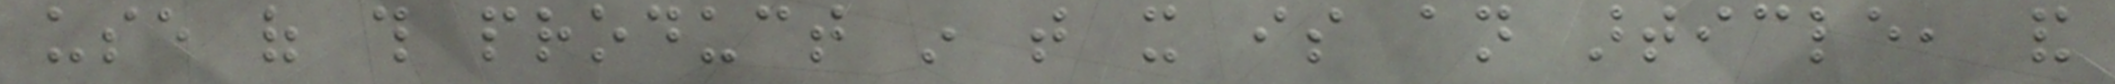use of this product in that it is an article, and
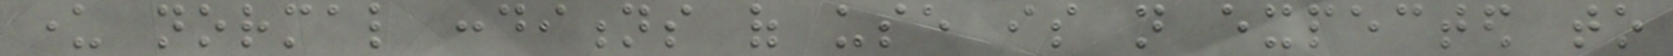under normal conditions of use is not expected to
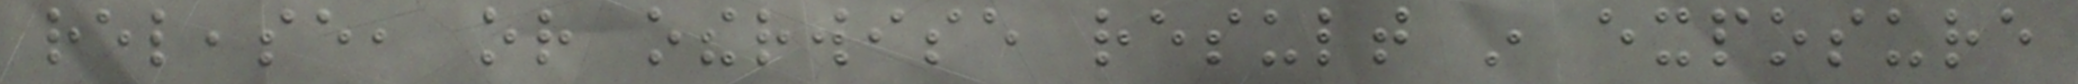release, or otherwise result in exposure
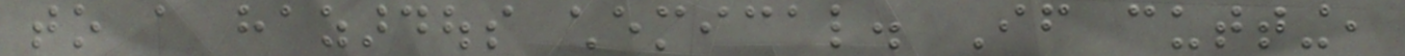to a hazardous chemical. If cutting,
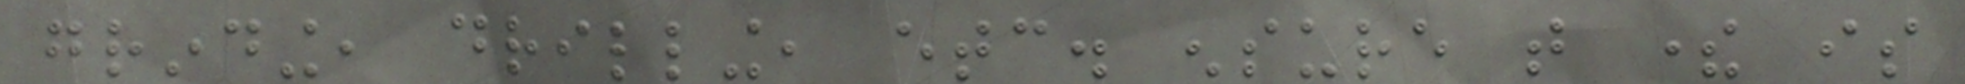grinding, drilling, etc. ensure that there is
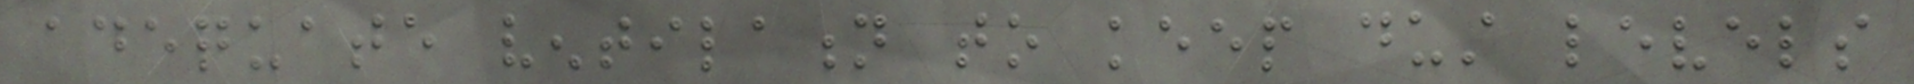adequate ventilation to keep dust levels
